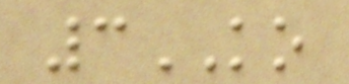3KO
